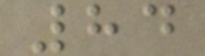84
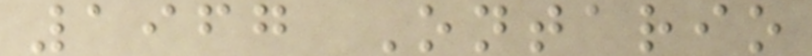1967 Ontario
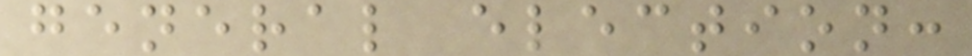general election:
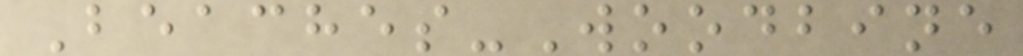Beaches-Woodbine
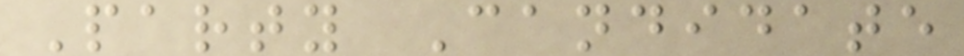Party Candidate
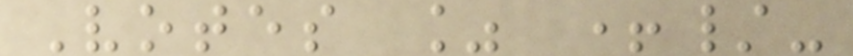Votes % +/-
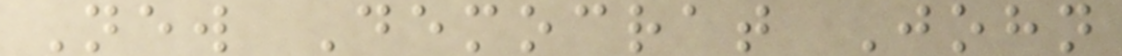New Democrat John
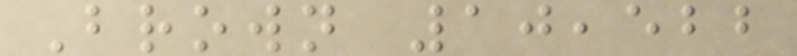Brown 10,522
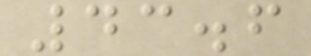43.6
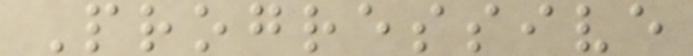Progressive
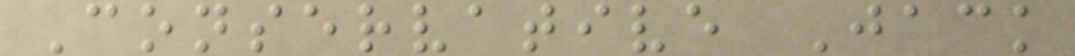Conservative Jack
